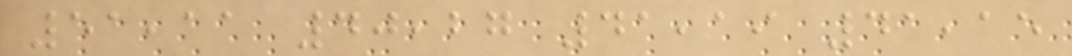51,11 40,27 41,19 41,15
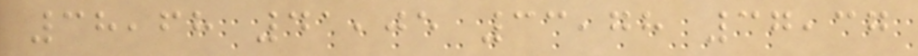38,68 41,05 33,78 37,37
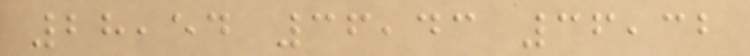28,54 36,43 36,32
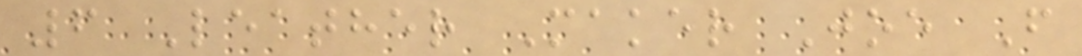6 Leather Maker Joe F
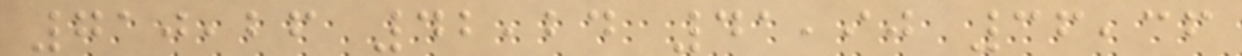710,26 42,24 41,90 36,36
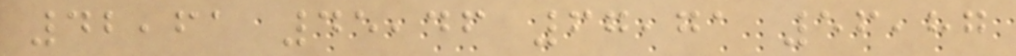42,61 45,46 67,71 56,87
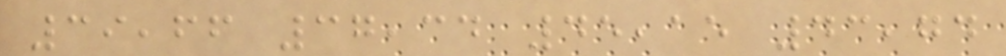39,66 37,34 45,15 43,74
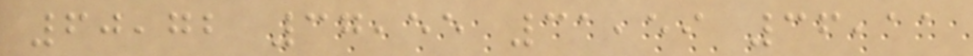60,72 37,55 31,59 36,11
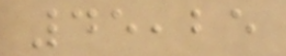45,25
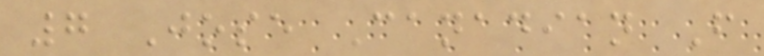7 Jose Canadian F
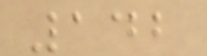142
